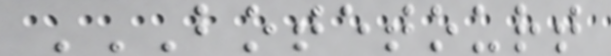BOTETOURT
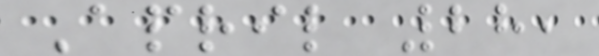April 28,
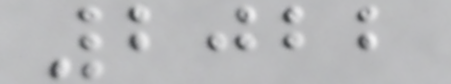2022
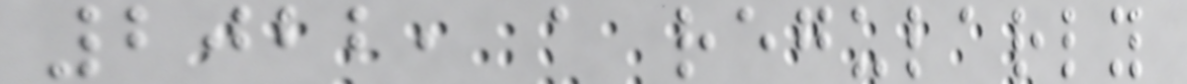2022, a regularly
